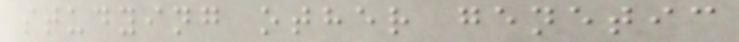studying other genetic
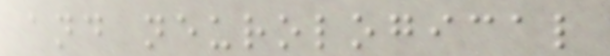and neurological
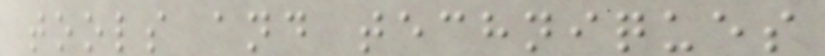tools and techniques
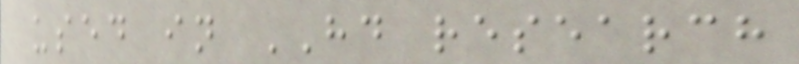used in HD research
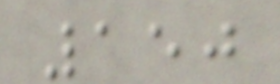150
